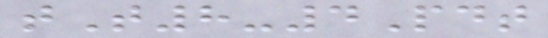tT8-4Pdt
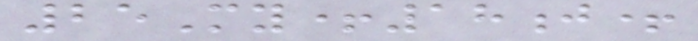25My+18j+
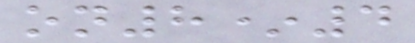on8*4
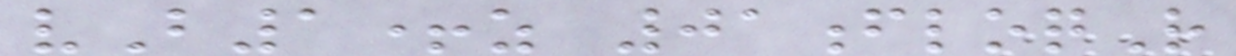vB1+z 01floqR
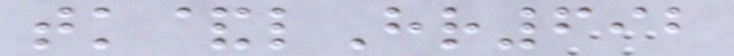tk&lHr692
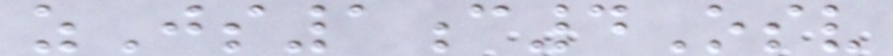zJs1c4Osv
